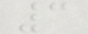3
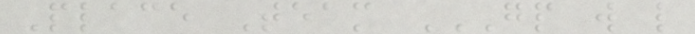Place Team GP W L
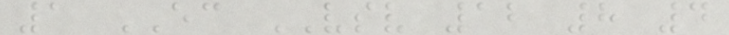1 EC VSV 12 8 4
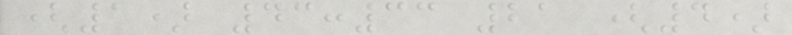(1) 43:33 21 (4)
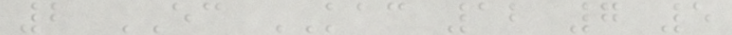2 EC KAC 12 7 5
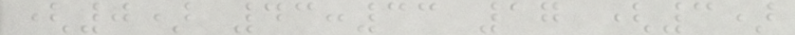(0) 43:33 17 (3)
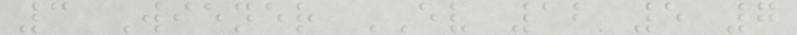3 Wiener EV 12 5 7
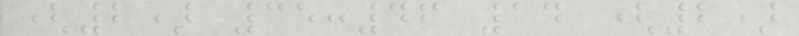(2) 35:46 14 (2)
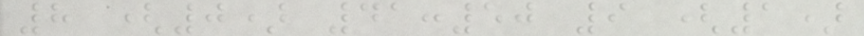8 (0) 41:50 9 (1)
